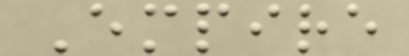Empire
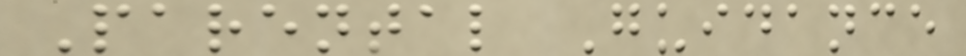Parental Guidance
